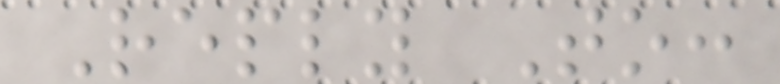Reply To:
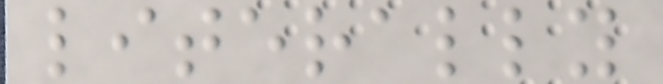literally
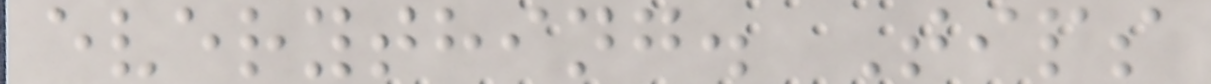everything. Tips
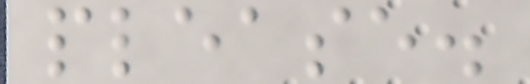please.
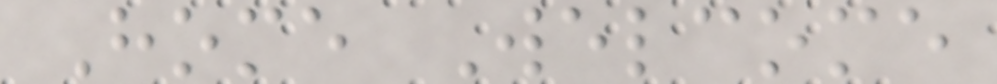Home Welcome
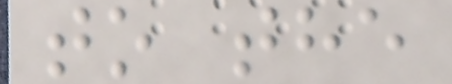to the
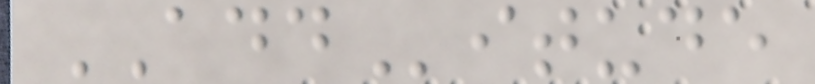ADDitude
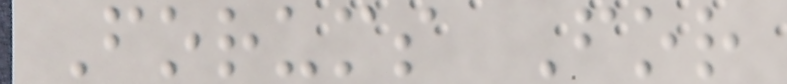Forums For
